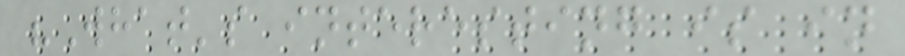"What's interesting is in
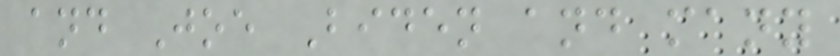and Joe Biden and many
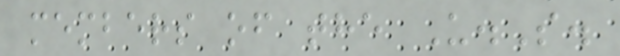members of the U.S.
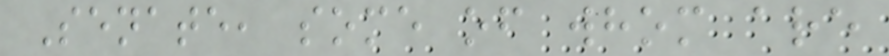Senate, some of whom are
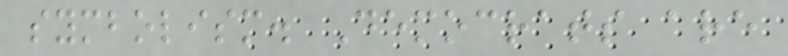symbolism. Democrats are
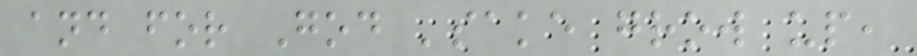and for God 'sake grow up,
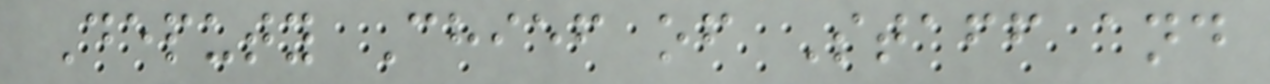Deputy Chief of Staff and
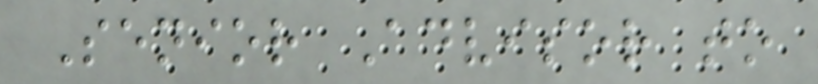Senior Advisor to
